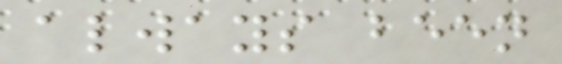always been
